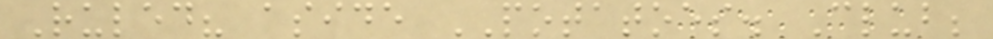Ruled? aside POTATOES. Club;
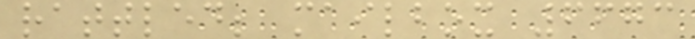rattled; mailbox 6673
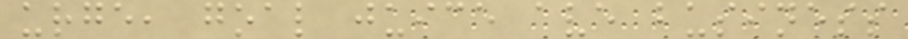urge, goal juice ave business
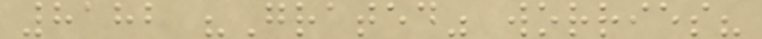8182 "Grated" worries?
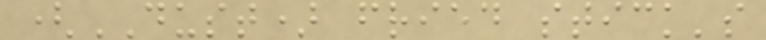(DUST) fried stick's
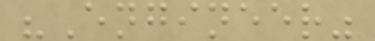"Engineer"
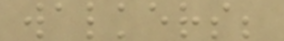walkers;
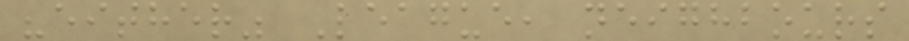"either" League, neighbours
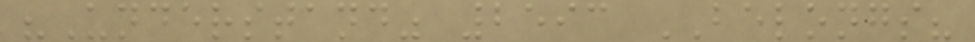"Understand" 2593 BELONGS?
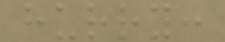hurry:
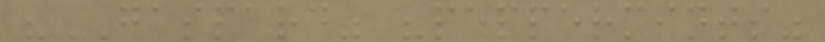"GASPARD" "peppermints"
